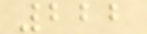222
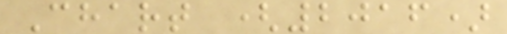Chart (2016)
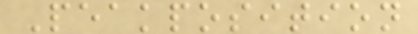Peakposition
